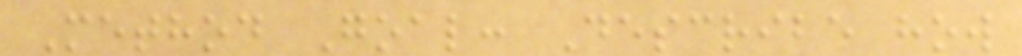Method Goal: Describe how
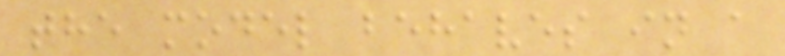the model behaves in a
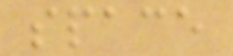space
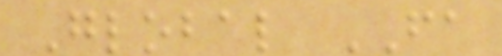Global FA
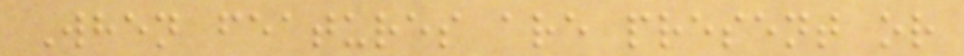When features are present or
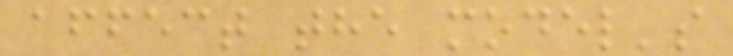affect the model's
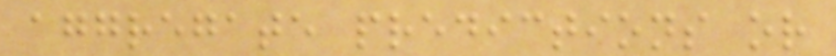aggregate predictions or
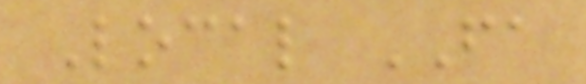Local FA
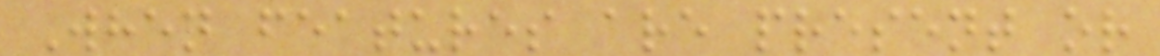When features are present or
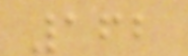162
